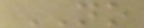NO
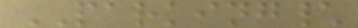PARKING\
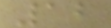12
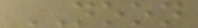NOON
